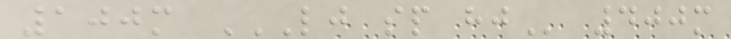100m LJ SP HJ 400m
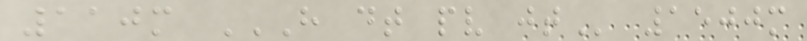110m H DT PV JT 1500m
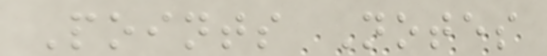Points Notes
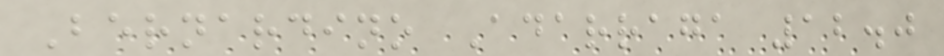Bernardino Adarraga 12.0
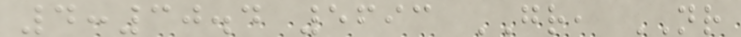4:30.4 5693 GR, NR
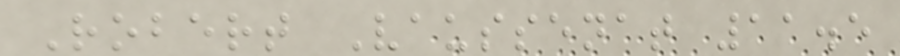Robert Vaussenat 11.5
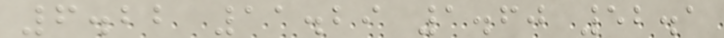6.22 11.29 1.60 52.1
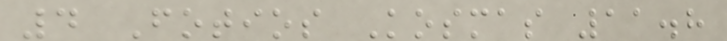4 Fotios Kosmas 11.8
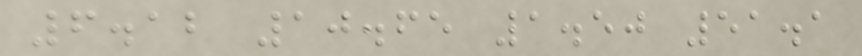6.12 10.65 1.50 51.1
